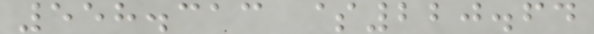558.313 $220.64
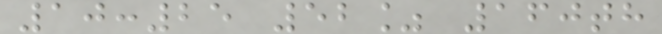10:25 52% 160th
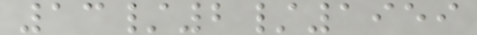13/2/1959
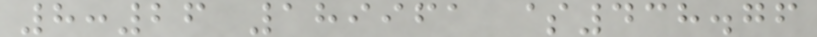8:26 189961 $438.76
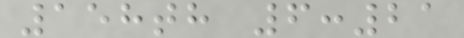158th 6:21
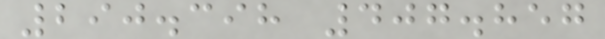290.398 407.857
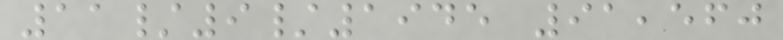11/9/1945 91,560
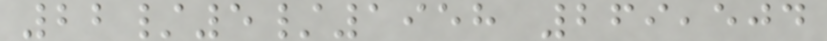22/5/1958 269,504
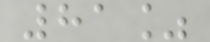81%
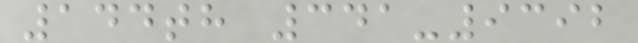144th 341-9392
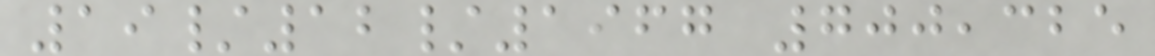19/12/1967 700,325
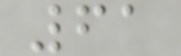61
